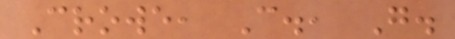Crowe, C., G.
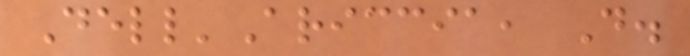Dell'Ariccia, D.
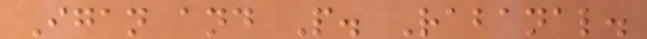Igan and P. Rabanal.
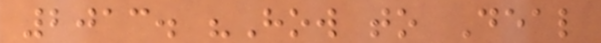2013. "How to Deal
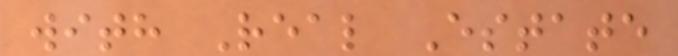with Real Estate
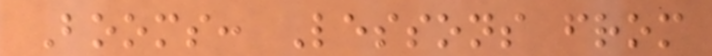Booms: Lessons from
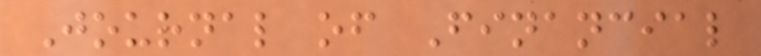Journal of Financial
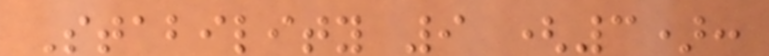Stability 9 (3):
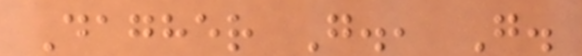Dagher G., G.
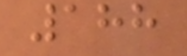188
